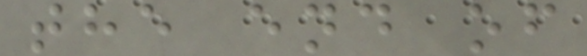the end of
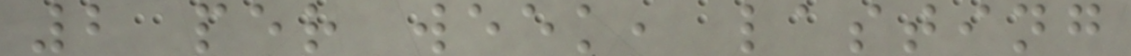2 per week, lasting
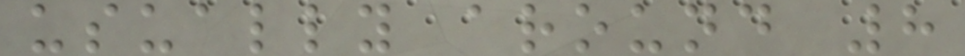usually around 8
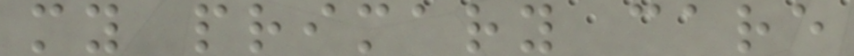my primary care
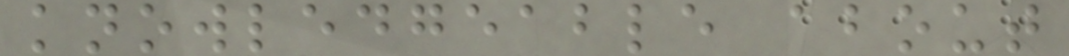knowledgeable about
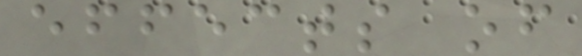effects of
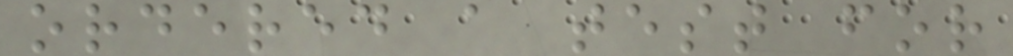ordered a test for
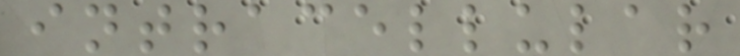intracellular
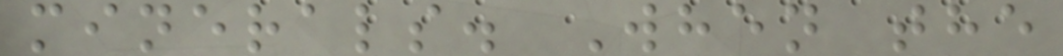minerals. When the
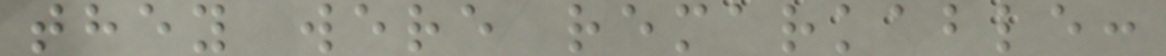they were remarkable:
